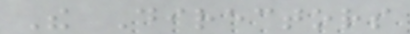The Directors
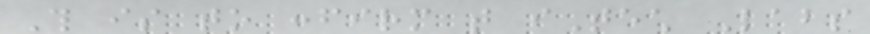This is to confirm that iTech Labs
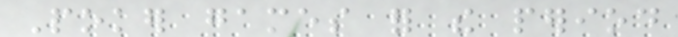Poker games for the period
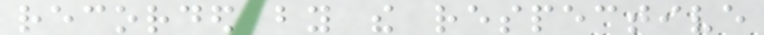recorded by the respective
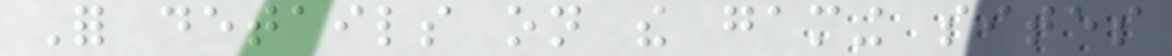For details on the gaming sites
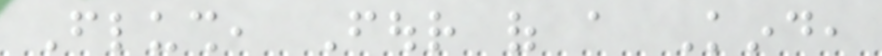Flush, Four of a Kind,
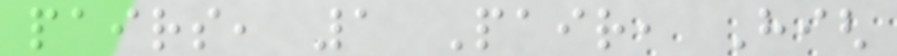pairs, 1 Pair, High
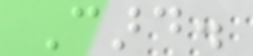Card.
